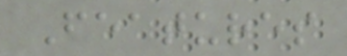Features
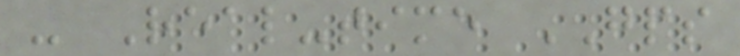- Real-time GPS
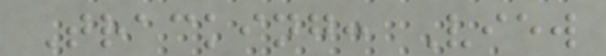Tracking: View
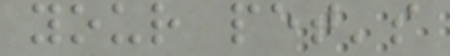your pet's
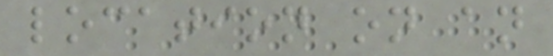location on an
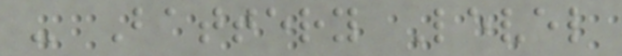- Battery Level
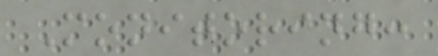Monitoring:
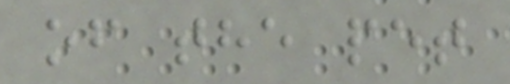of the pet
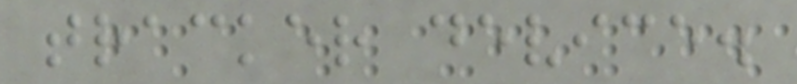tracker device.
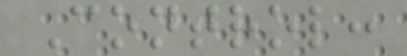Control:
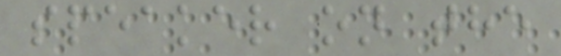speaker on the
